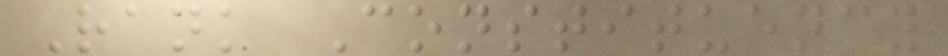Rank Constituency
